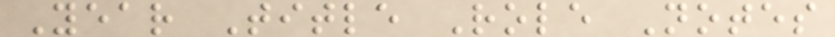Year Title Role Notes
